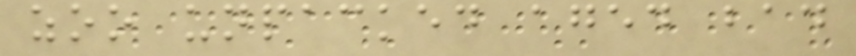zoo unpacked aged bad
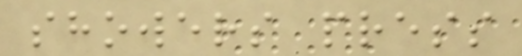showers press
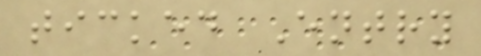ticked Entry
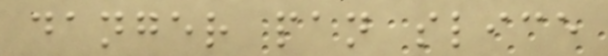danger pan slice
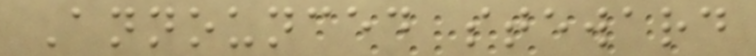Announced steward
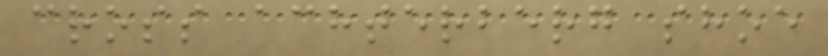cross achterberg shoe
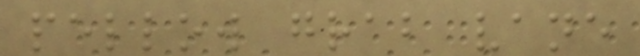pellow grab vane
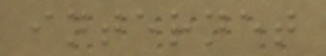internet
